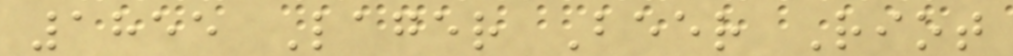1855 Lager Beer Riot
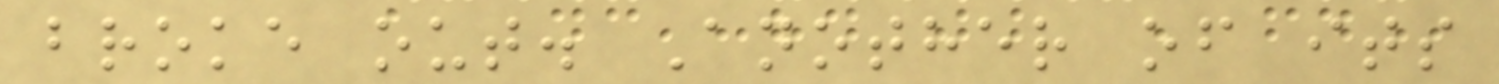broke out. Another of its
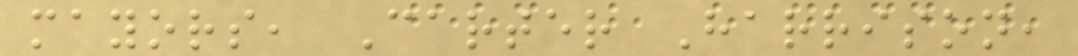mayors, Carter Harrison,
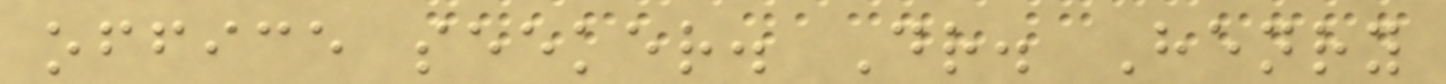office seeker. Dr. Henry
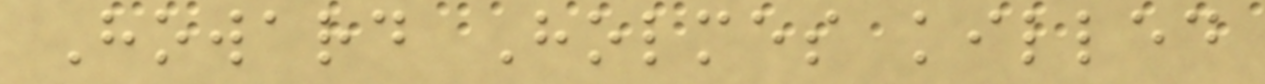Howard Holmes killed
